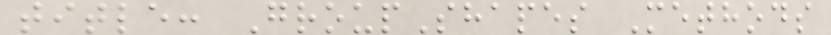title: GroupShapes Methods
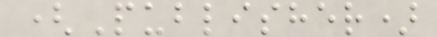(Publisher)
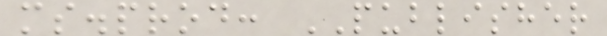ms.prod: PUBLISHER
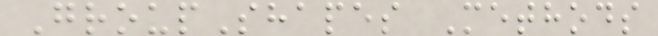GroupShapes Methods
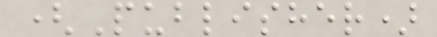(Publisher)
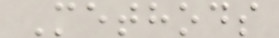Methods
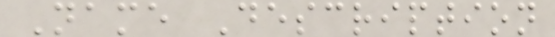Name Description
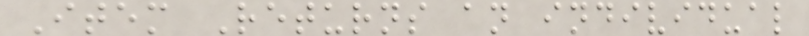Item Returns an individual
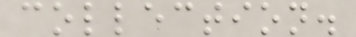collection.
